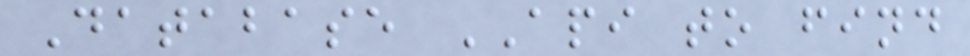Database API to find
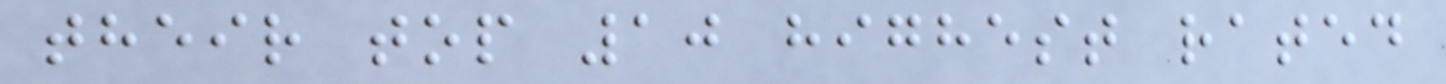their top 10 highest rated
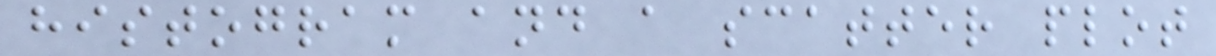histogram and a scatter plot
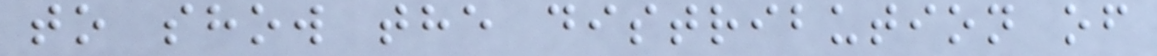to show the distribution of
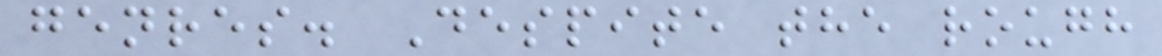genres. Despite the rough
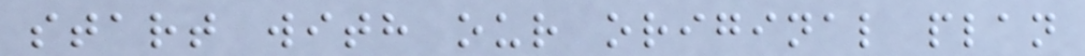start with our original plan
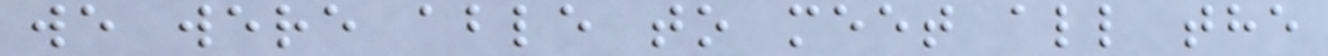we were able to meet all the
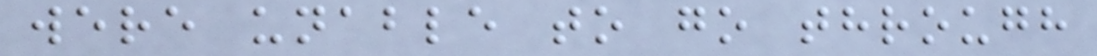were unable to go through
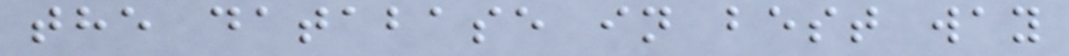the database in best way
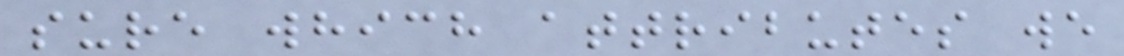sure which attributes we
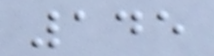145
